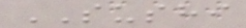SUSHI
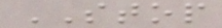STOP
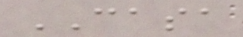CASA
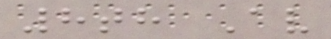8th Av
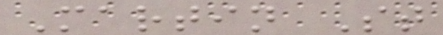Martin St
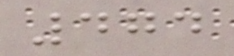474
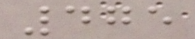475
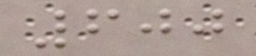600
